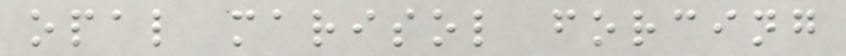opal marisol forcing
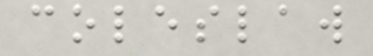coleslaw
